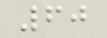60
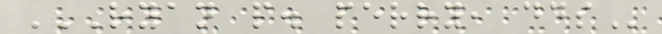RYAN P. PERRY, DDS
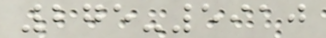275-5910
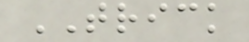TRICK
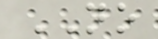NO
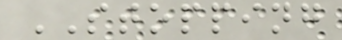STOPPING
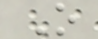O
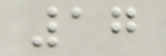17
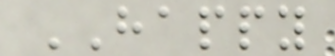HAPPY
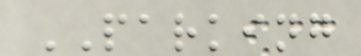PARKING
